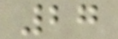27
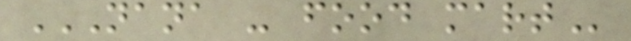NANA - FOOD MART
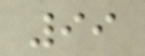99
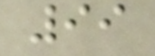99
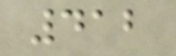412
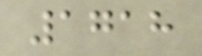1718
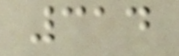314
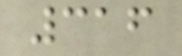316
